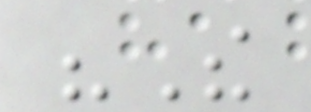"The
